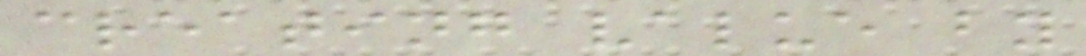creating value by
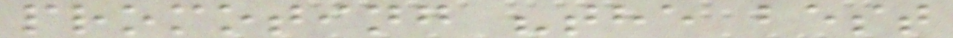promoting "the best
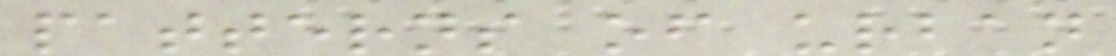patterns of urban
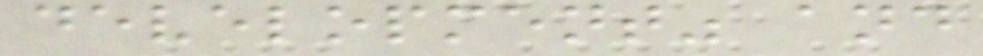development" and
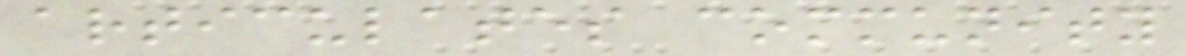articulates community
